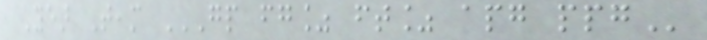Year Team GP FG% FT% APG PPG
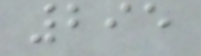295
